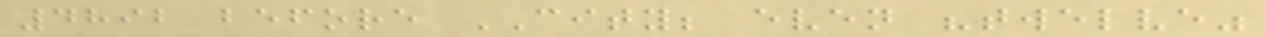4892 before CITY; even "twelve"
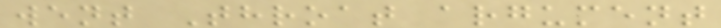went Throat argument
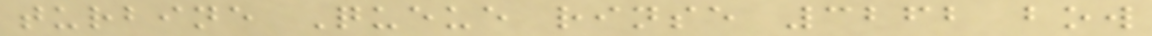turbine Queue rinse 3262 bow
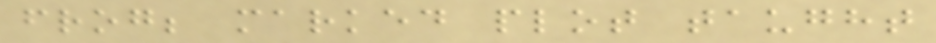frog; marked plot taught
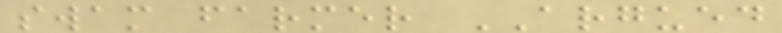swam farmer ARGUED
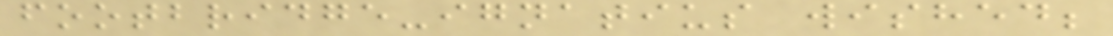footbridge-ignatius wished;
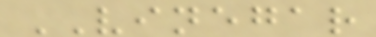VINEGAR
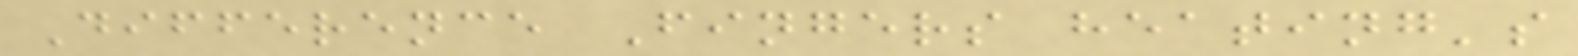Difference Fingers heating's
